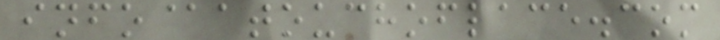info@atouchoflace.com
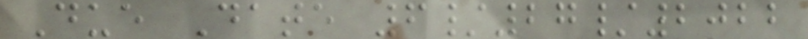Due Date 6/27/2022
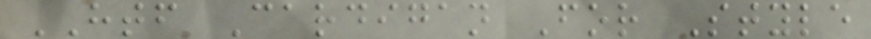HTF Cardigan For Style
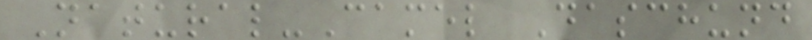Natural-Camel Daschund
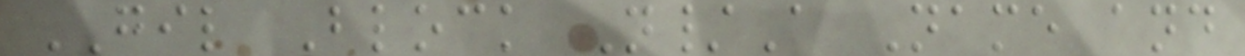GIL Block N/A Name and
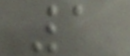1
